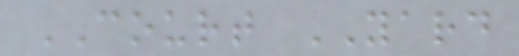COURT YARD
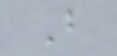B
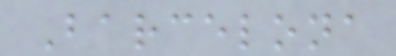Barcelona
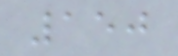150
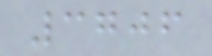3706
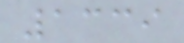1339
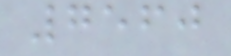7560
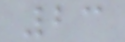23
